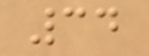34
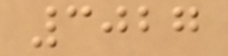3027
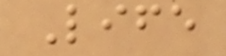Life
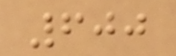600
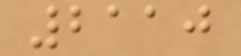2110
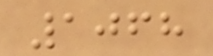1068
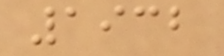1932
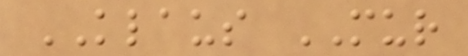KLAUS MUR
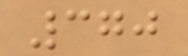370
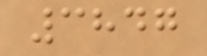3847
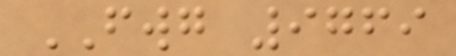FWG 9769
